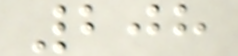208
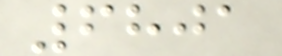6801
